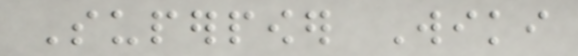Superpower Wiki
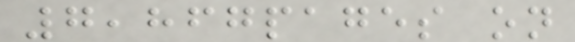7,867pages on
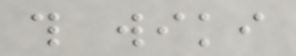this wiki
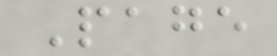Page
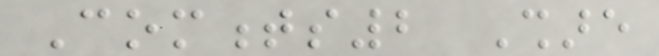Comments2 Share
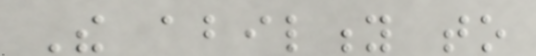The ability to
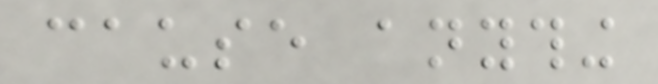cause anything
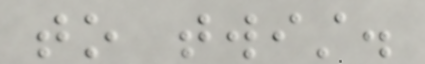to twist.
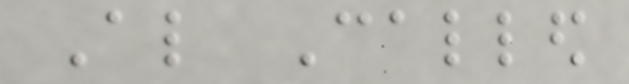Also Called
